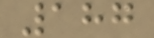187
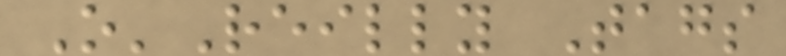O'Reilly Tags
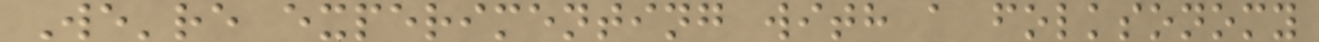We're experimenting with a folksonomy
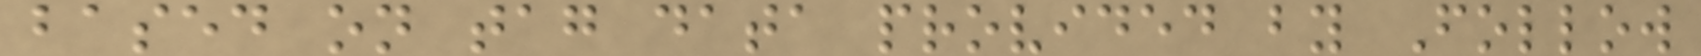based on tag data provided by Follow
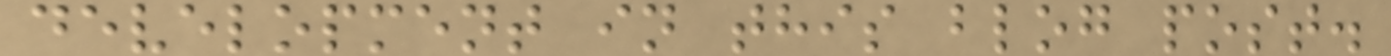development in this blog post.
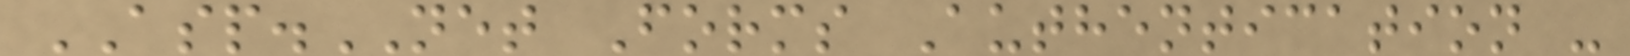ASP.NET Forms Authentication -
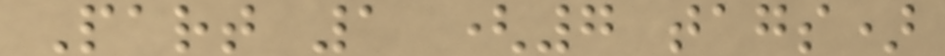Part 1 (7 tags)
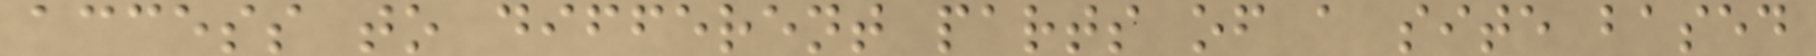access to different parts of a site based
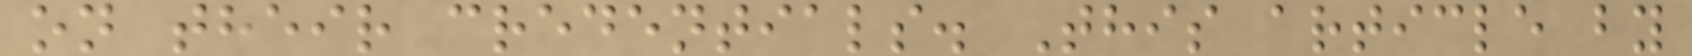on their credentials. This article by
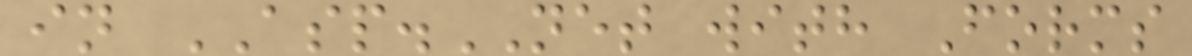in ASP.NET with Forms
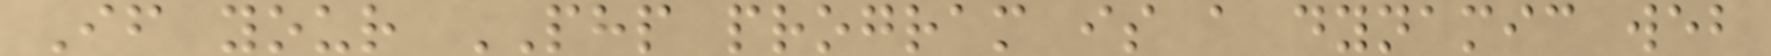If your PHP program is a dynamic web
